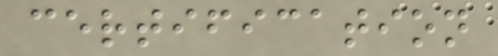certification
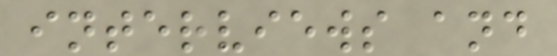interviews and
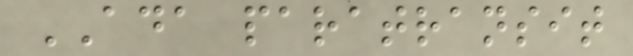ADA paratransit
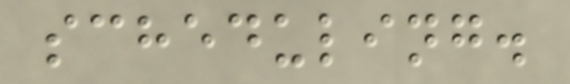scheduling.
